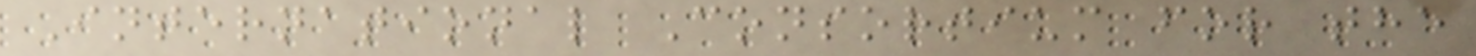International Consortium for the
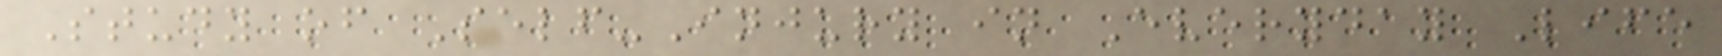Study of Self-Injury in Everyday Life
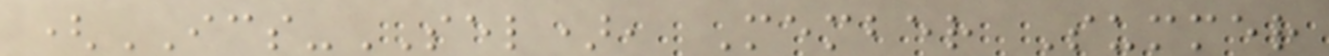(ICS-SEL), Member Summer
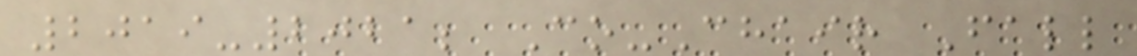2019-2021; Co-Chair Fall
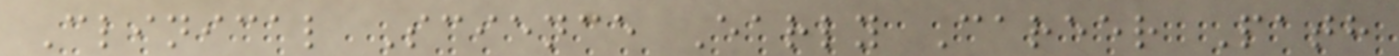Clinical Science Early Career Path
